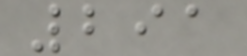291
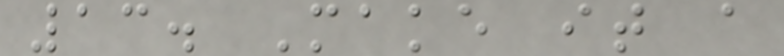13. Make it a
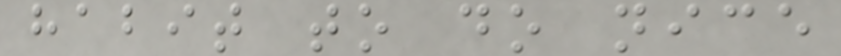habit to do nice
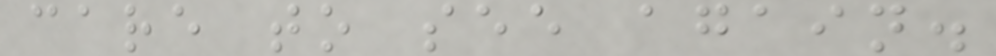care to see again.
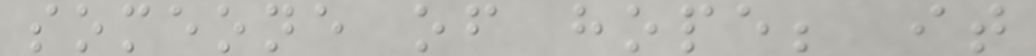someone of hope; it
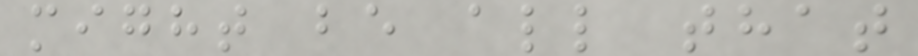might be all that
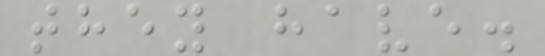they have.
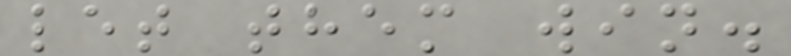let them win.
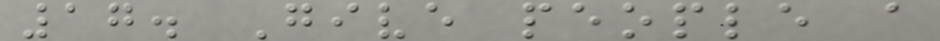17. Give people a
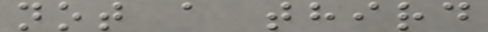not a third
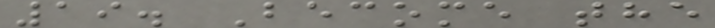19. Become the
